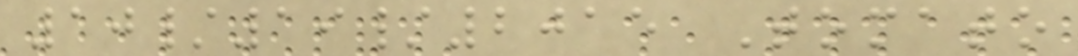10/19/2015 Tomato
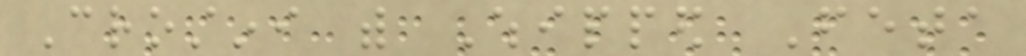Crostini with Whipped Feta
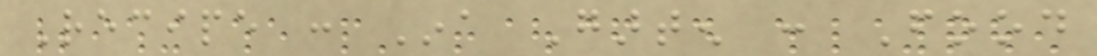Recipe : Ina Garten : Food
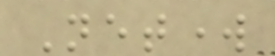Network
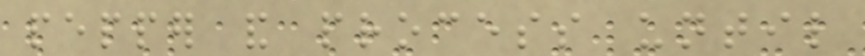pepper and process until
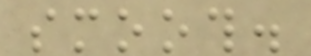smooth.
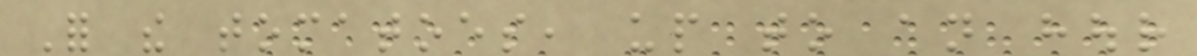For the tomatoes, up to an hour
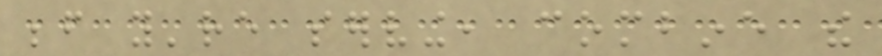before you're serving, combine the
